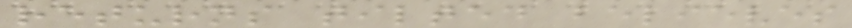returns tilted believes
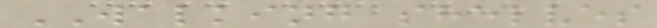WALKING shelves
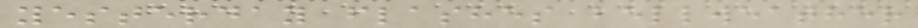yesterday flashes bellweather
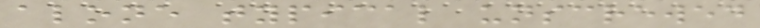alone typical unscrewed
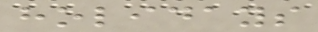holidays
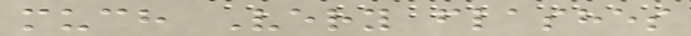much Very flashes
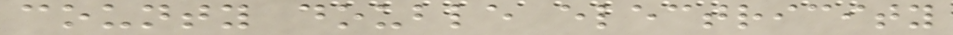county double electricity
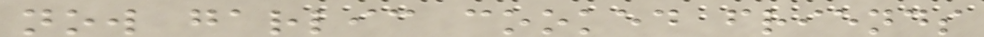now garlic cooked friends
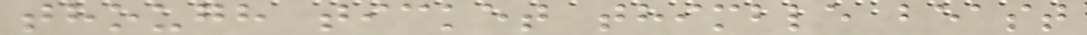though ticket thimble beast
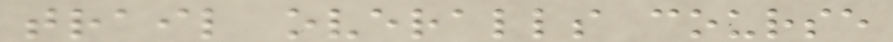trail overalls course
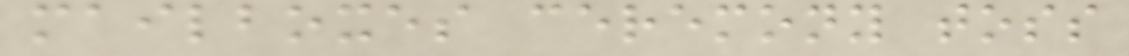mailboxes ceremony toss
